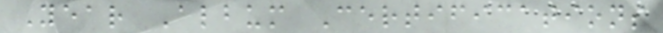Year Album Certifications
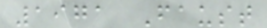1971 Faust
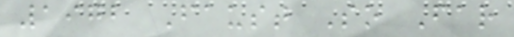1972 Faust So Far
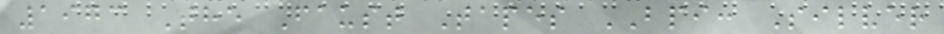1973 The Faust Tapes BPI: Silver
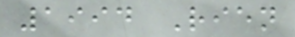1994 Rien
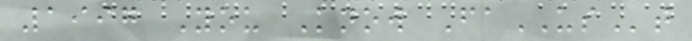1997 You Know FaUSt
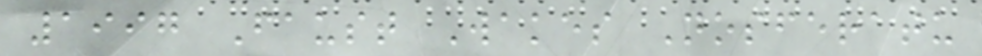1997 Faust Wakes Nosferatu
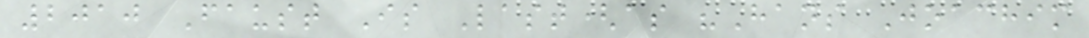2010 Faust Is Last(as "Hans Joachim
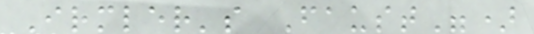Irmler's Faust")
